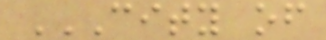CITY OF
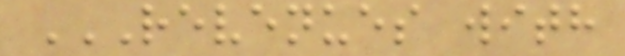REVENUES WITH
